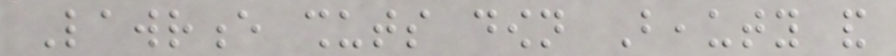Lawrence shuts down Beauty and
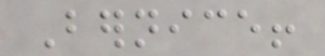Bernice!
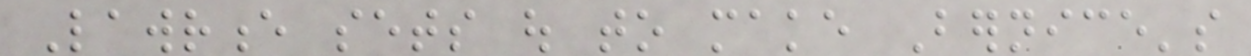Lawrence sets out to make Bernice's
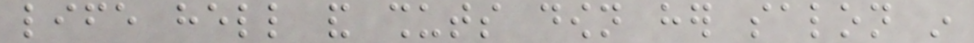life hell and shuts down her salon in
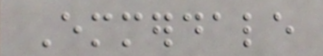Emmerdale
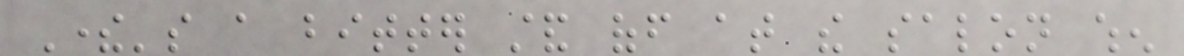There's a bitter stand off at the salon when
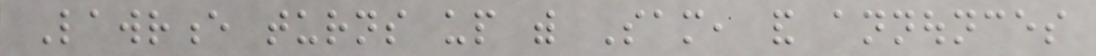Lawrence turns up with Sam, and announces
